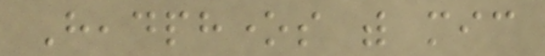Headphones with mic
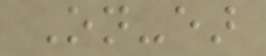On-ear
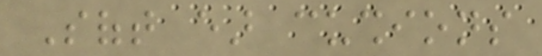Soft ear cushions
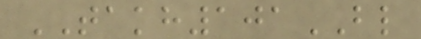TAKH101BL
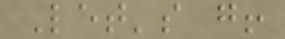Let's go!
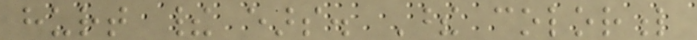hurt their ears. These colorful
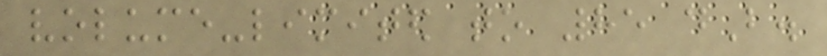volume-limited to 85 dB.
